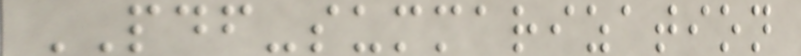PDF-summarization
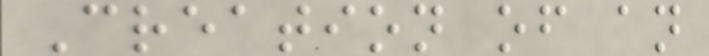Creation of an
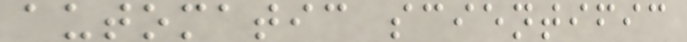automatic scientific
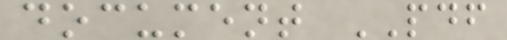document PDF
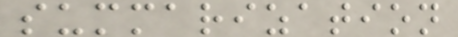summarization
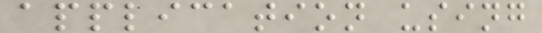application using
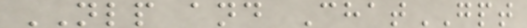NLP and ChatGPT
